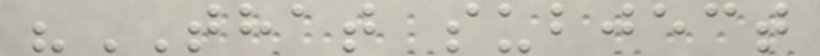"THAT subject
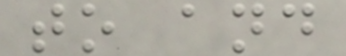to and
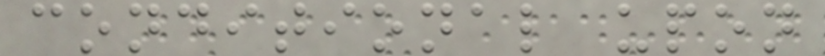conditional upon
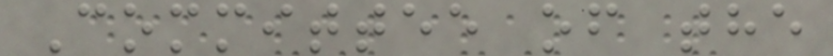Committee of the
